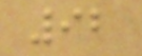92
